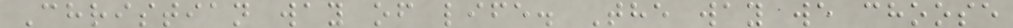Christian way of life. The way we choose
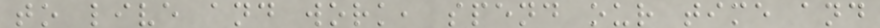to live and work, spend our time and
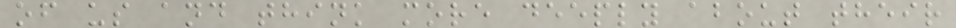of us and think more deeply about their
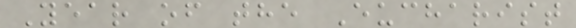Year of the Eucharist
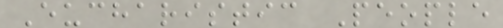Eucharistic People
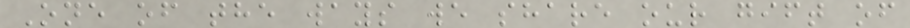One of the ways we share our gift of
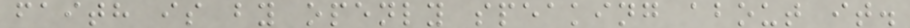faith is by openly speaking about it.
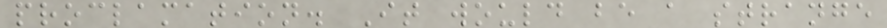proclamation. It would be a strange
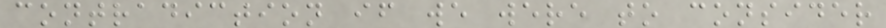contradiction if we were to consider
